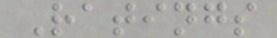Ratings
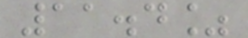11.4%
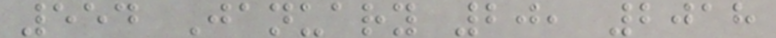554 January 20, 2018
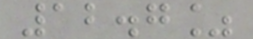12.7%
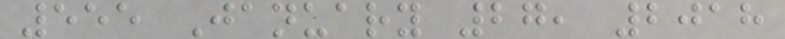555 January 27, 2018
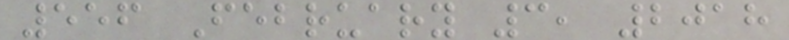556 February 3, 2018
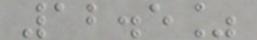12.5%
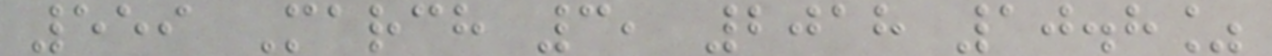559 March 3, 2018 10.8%
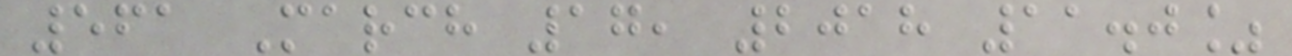561 March 17, 2018 11.0%
